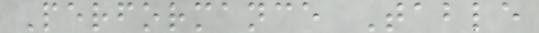Performance Table
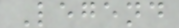Legend
